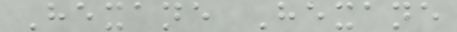Hexane Hexane
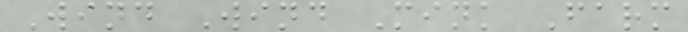Wind Wind Mink Farm
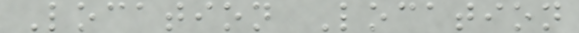Location Location
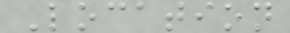Location
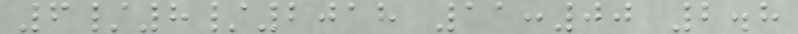6/8/2018 11:00 2.8
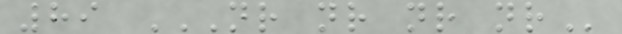89 NR NR NR NR
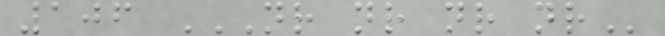106 NR NR NR NR
